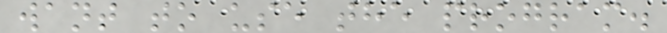want to use the program.
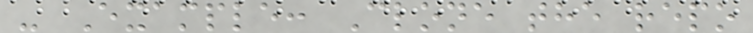- Example: Clone the repo
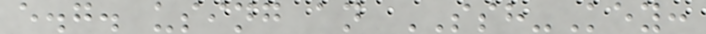e.g. using an SSH-Key:
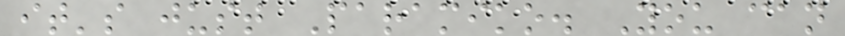it's just Paramiko. You can
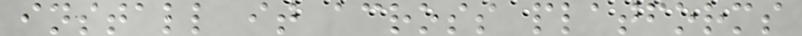install it across platforms
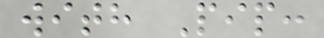with Pip:
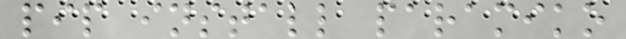pip install paramiko
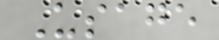Usage
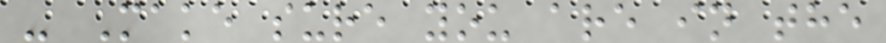- Make sure you are in the
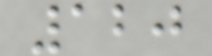120
